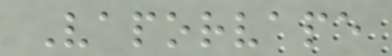Vaporvape
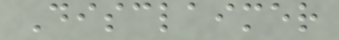Disclaimer
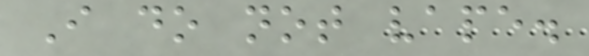I do not vape.
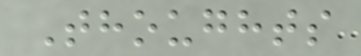Thoughts
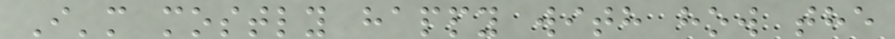I'm mostly happy with how the
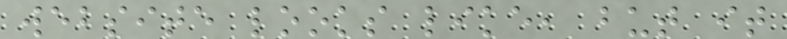website looks like, but it
